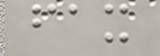fax
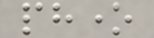phone
